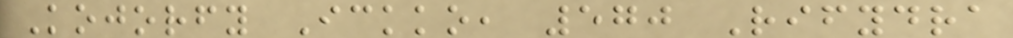Kojorfy Ickko, 570 Rifydra
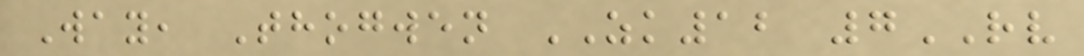Way, Thogwen ZK12 7RV
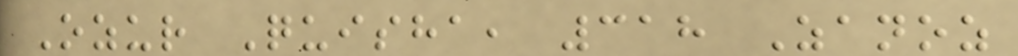Ozur Quisha, 318 Zanoz
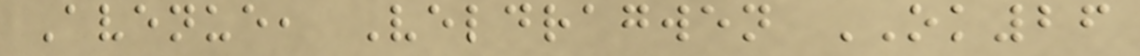Avenue, Veldragwen OK26
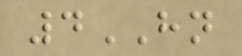4HN
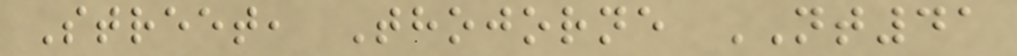Street, Thojorne NT41
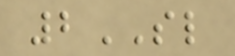2SL
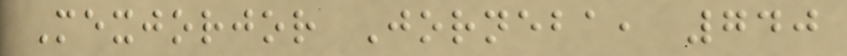Mexjorjor Jorneba, 740
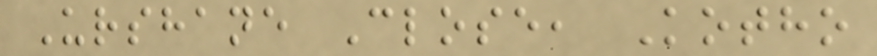Urshane Close, Kotho
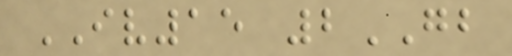IV15 2GB
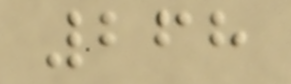268
